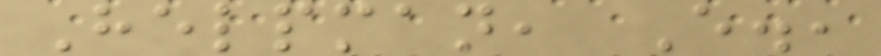Helpman, E.,
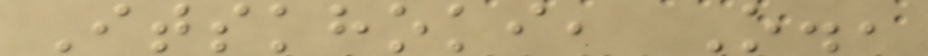Itskhoki, O.,
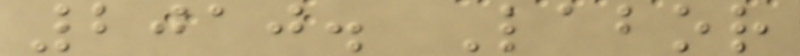2010. Labor
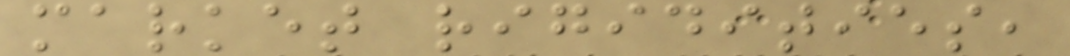market rigidities,
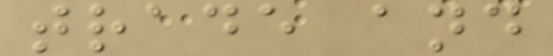trade and
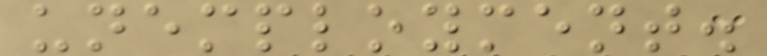unemployment.
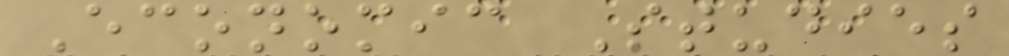Economic Studies
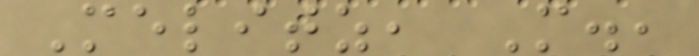Melitz, M.,
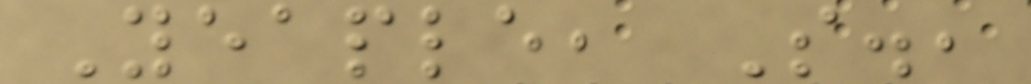Yeaple, S.,
